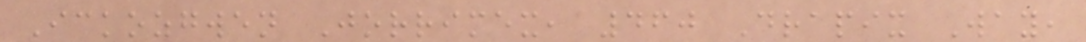Ickozgwen Jorrimex, 460 Drapix Way,
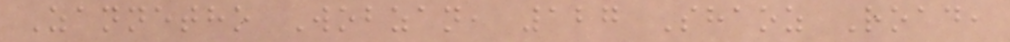Zannetho Wobzan, 127 Shaoz Road,
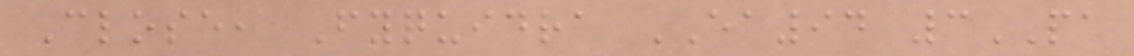Close, Fyquidra EA94 3PA
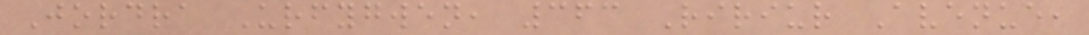Jordra Urfygwen, 363 Ririur Avenue,
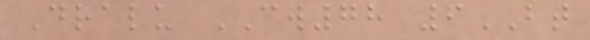Dralu CW78 6BT
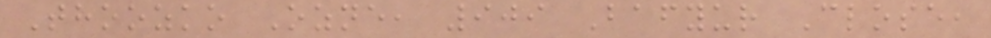Thoozko Ozne, 909 Bafyur Close,
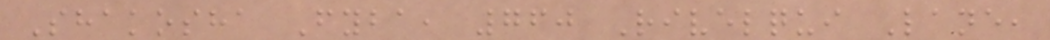Shakosha Fyba, 760 Rivelqui Lane,
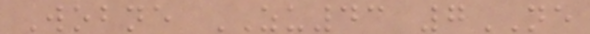Wobne ZU43 7NE
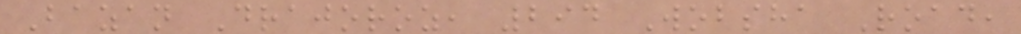Bazan Drajoroz, 294 Wobsha Road,
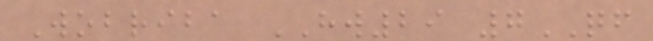Wobriba HW29 7QF
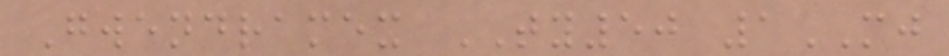Gwendramex TY50 1MJ
